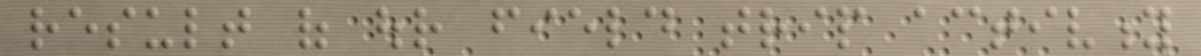result of our field trip activity
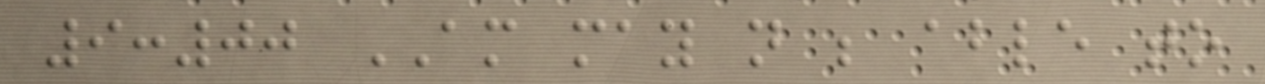9:00 AM may not be able to
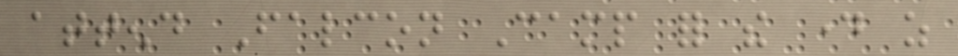attend Falcon Camp for the day as
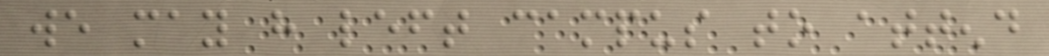we may have left campus to attend
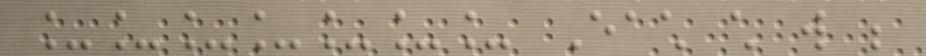_______ Each child will be
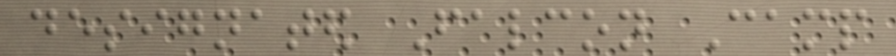designated Falcon Camp
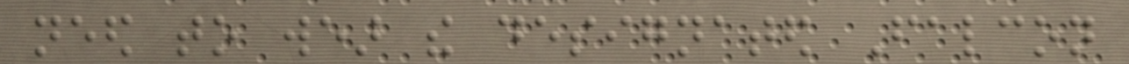need to wear the designated Falcon
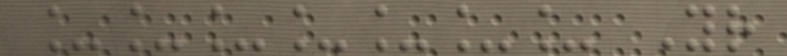_______ Your
